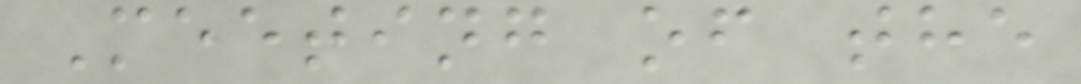Meeting of the
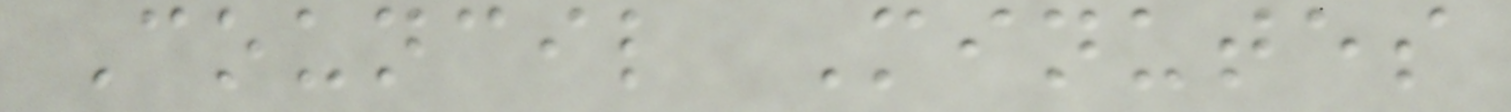Council Minutes
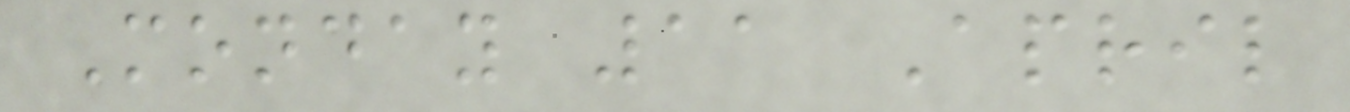Monday 11 April
